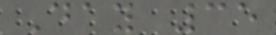Day 35
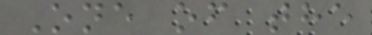One of the
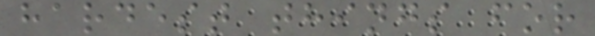hardest things for
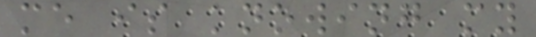me is knowing my
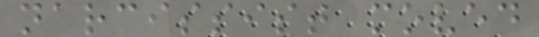narcissist moved
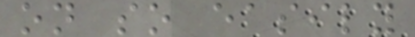on so easily
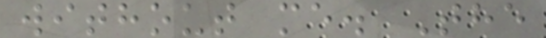without me. The
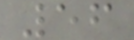56
